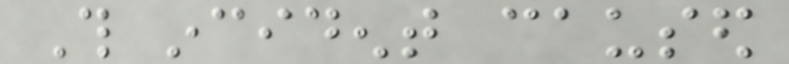This incident caused
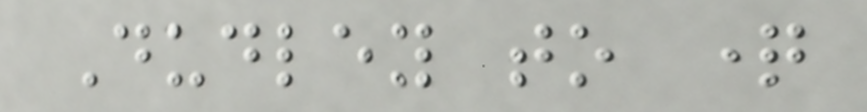Dudley to question
